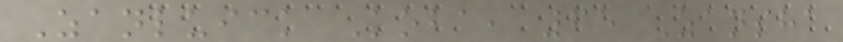Zanluick Koba, 65 Zansha
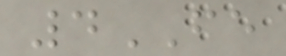4FE
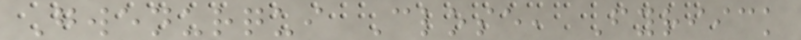Gwenurqui Close, Fyriick
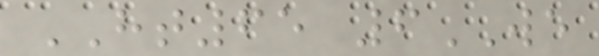HT65 6WE
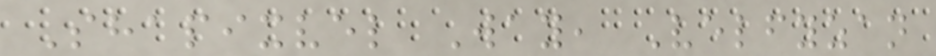Shapixvel Way, Velfyzan
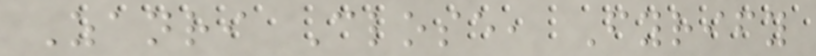Zanri Close, Fyrify
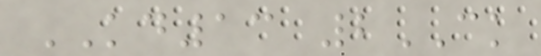KD13 2CK
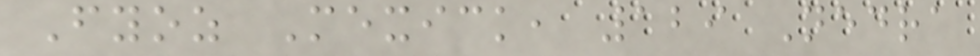Fyoz Mexick, 129 Nedra
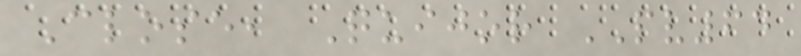Close, Quijor PV64
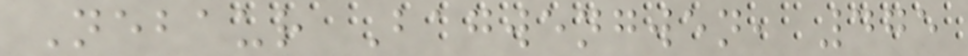Nebaur Bagwengwen, 475
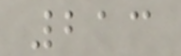213
